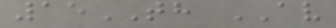15TH AV
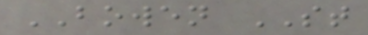BOWEN ST
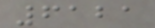6121
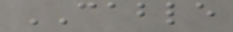CABLE
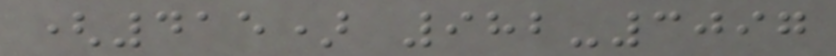(415) 982-3097
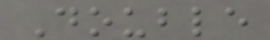Double
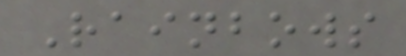Rainbows
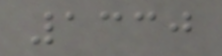1330
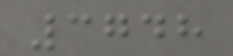3748
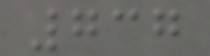737
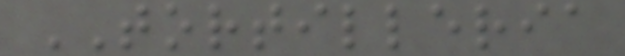TORTILLERIA
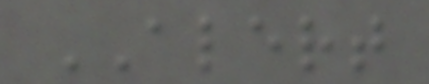ALERT
